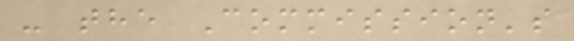- the Commission's
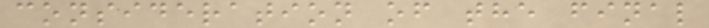consideration of the final
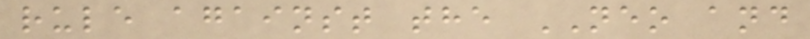rule against the NEO and
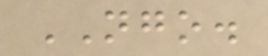NGO.
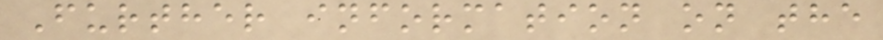Further information on the
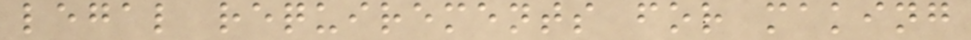legal requirements for making
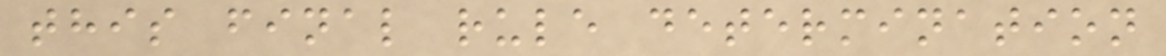this final rule determination
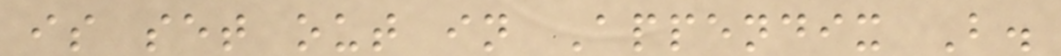is set out in Appendix B.
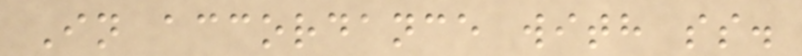In accordance with ss.
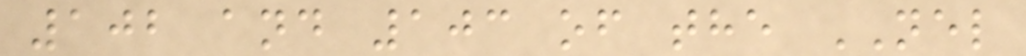102 and 103 of the NEL
